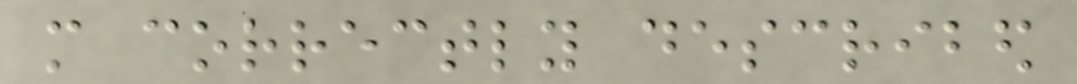more correctly described
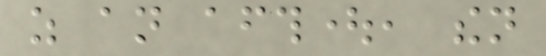as an afterthought, then
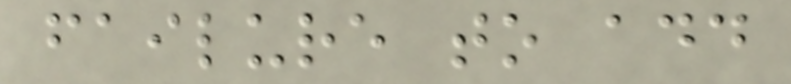failure to add
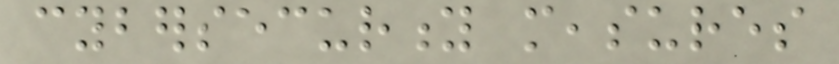cybersecurity measures
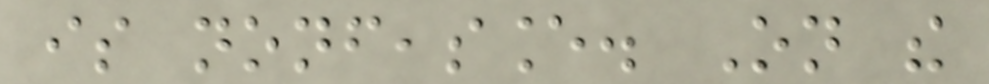is nonfeasance. On the
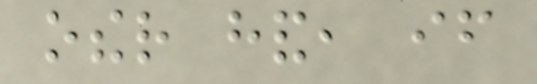other hand, if
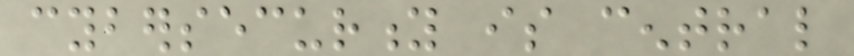cybersecurity is central
